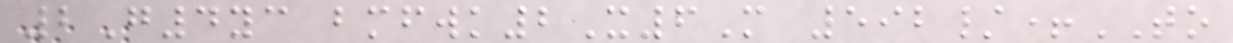2G4yc bmfwk2X6M 592/+TO
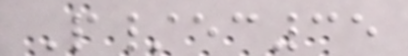P/ec35
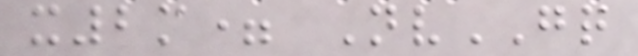x2m= NvGQ
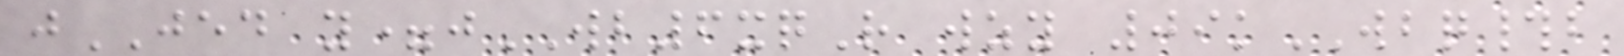jJED y=jWB6xqR wzy 09kWBQ#b
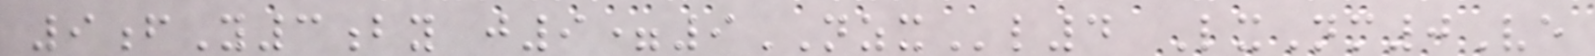9fY3by j9=9NZXl4 LxNm0Ve
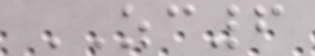ZC6
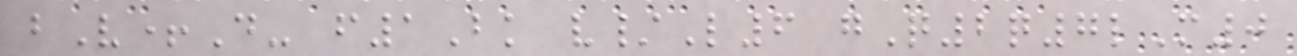bV+D- f1Bk v/L6 gQ2q7lM0
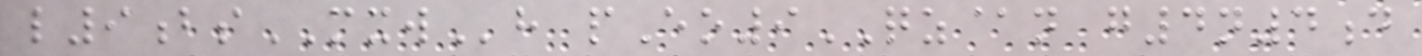l9bsMXWh pEo9QZ@n g4n4d
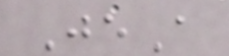JeA
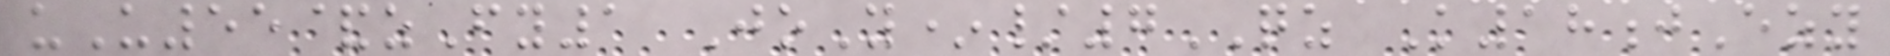uU55&zFy1 JoY*/7QZ K18jEzy
